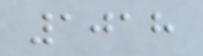1018
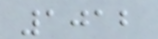1012
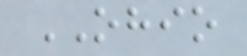OHIO
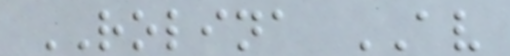ROLINA AV
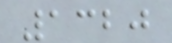1320
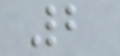2
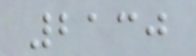2130
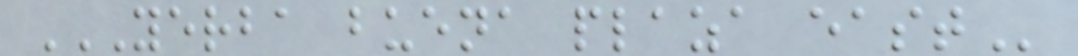YERBA BUENA PLAZA EAST
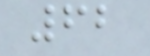62
